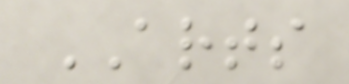ARTS
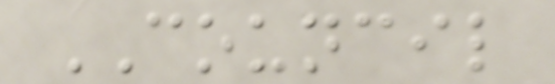COUNCIL
